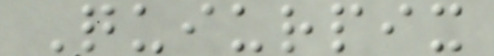Quiurpix
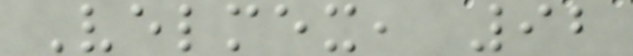Velmex, 92
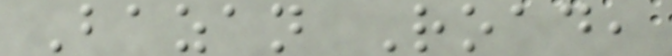Bazan Road,
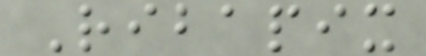Ribapix
